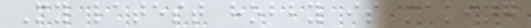My latest hobby is making
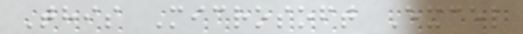This Microsoft Excel
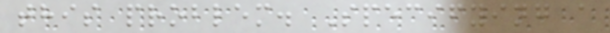this problem. Specifying a
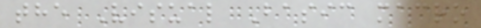the Visual Basic macro
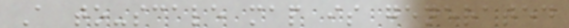A to-scale map is generated
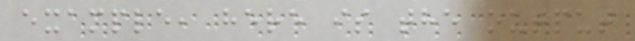example, here is the output
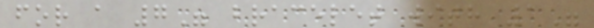for a 7" bracelet with 1"
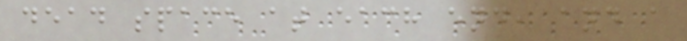dead space at each end, and a
